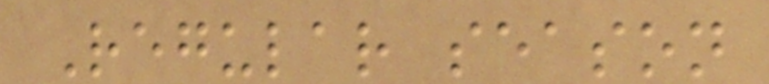Regular season
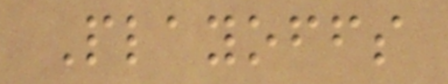Playoffs
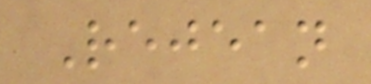Rejean
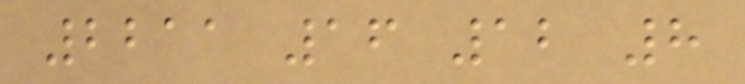2211 16 12 8
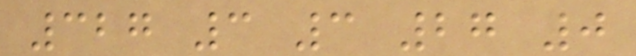327 3 3 27 0
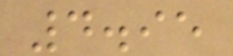4.95
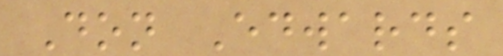Don Edwards
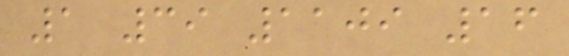1 39 1109 16
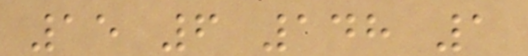15 6 148 1
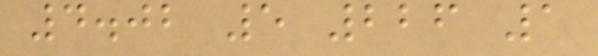4.02 5 226 1
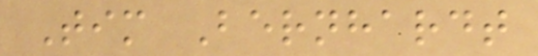Tim Bernhardt
